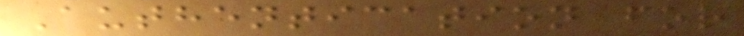Authentication for
